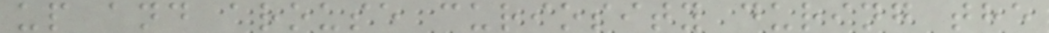up and arouse curiosity during the
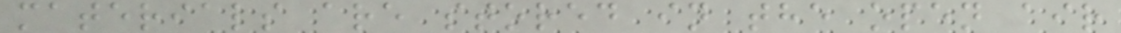materials are stored in the open air
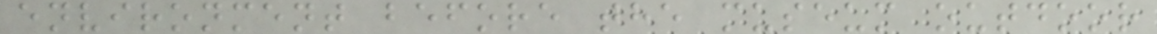environment before the museum outdoor
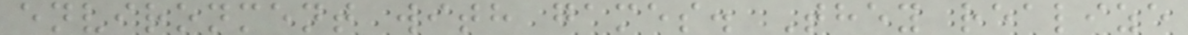environment with games. They realize
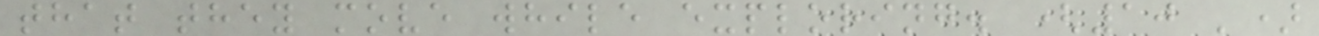that they move while exploring. (10 ')
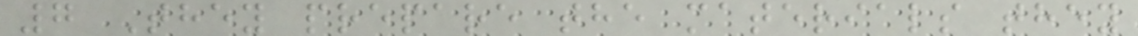7 They prepare the materials they
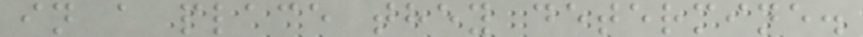in a place they determine.
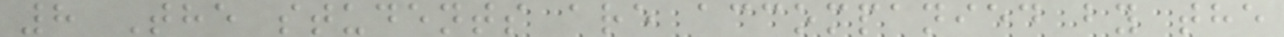8 The students are accompanied by the
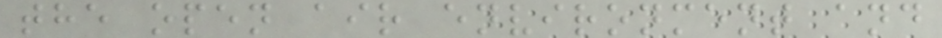the open air environment and
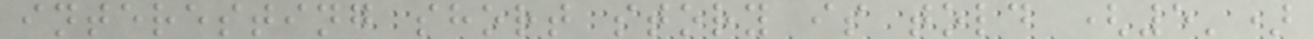interesting short story is told (5')
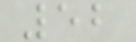52
